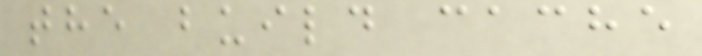the build cache
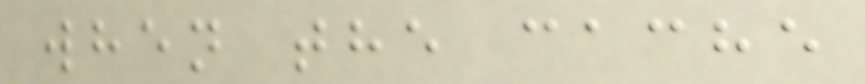when the cache
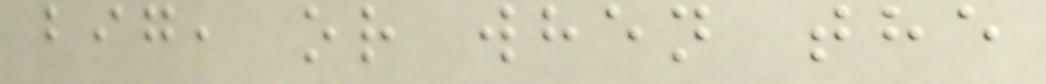big, or when the
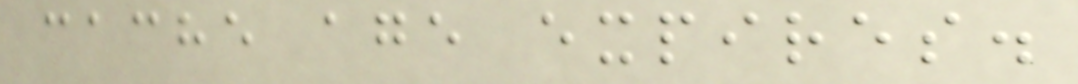cache age expires.
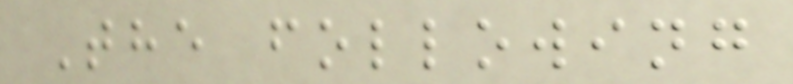The following
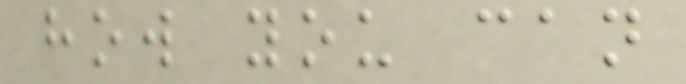how you can
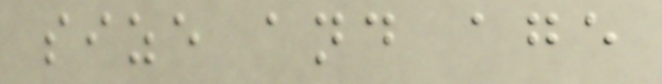size and age
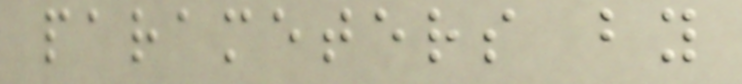parameters by
